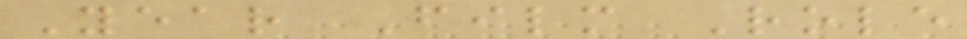Year Film Role
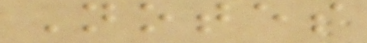Notes
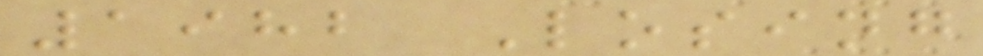1982 Losing
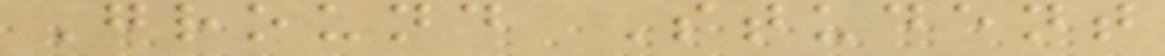Ground Student
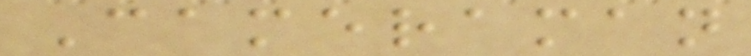Cameraman
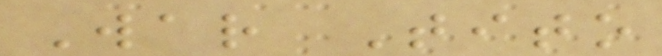War Tito
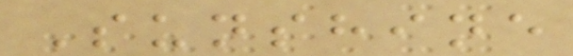Sunshine
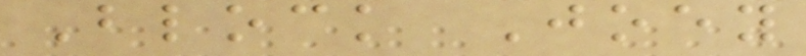Block Joey
